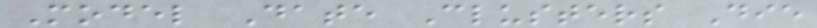Model Date Clusters Die
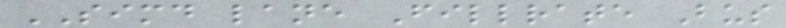SIMD lane Fillrate Bus
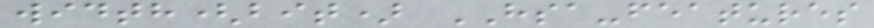width(bit) HSA-features
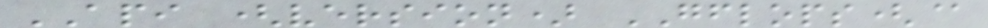API (version) GFLOPS(@
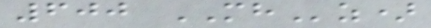600 MHz)
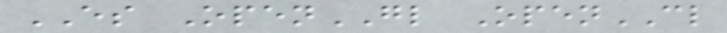ES OpenGL OpenCL
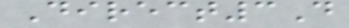Direct3D
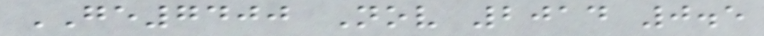GE7400 Nov 2014 0.5
